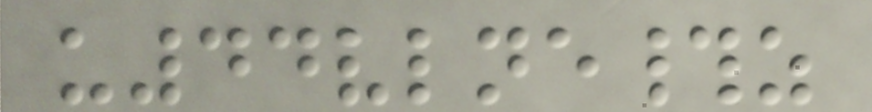u44vlne#z
